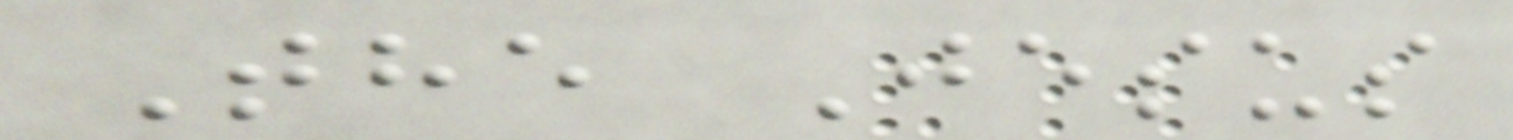The Jesus
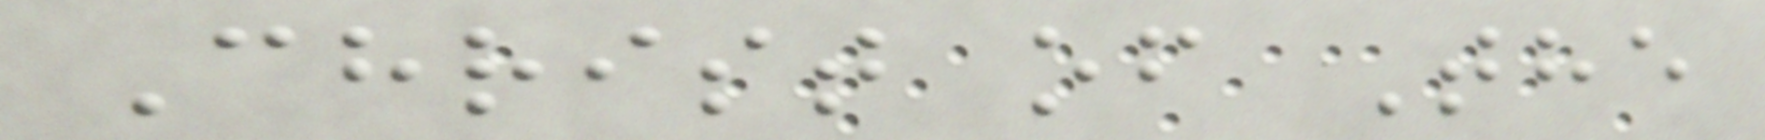Christ of The
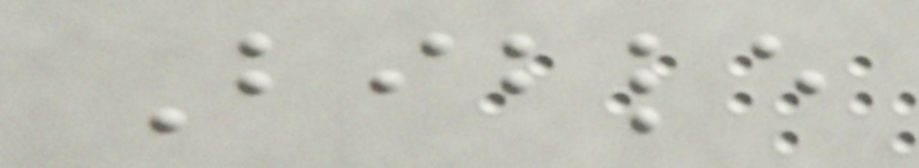Bible
